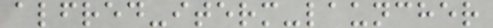alfred-iterm-launcher
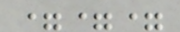===
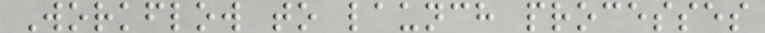Workflow to launch processes
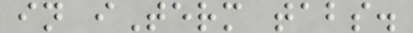in iTerm tabs.
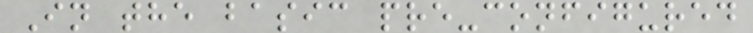In the basic pre-configured
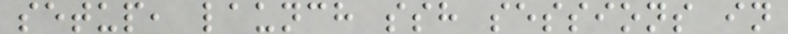setup, launch ssh sessions in
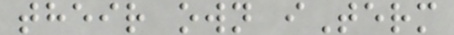their own iTerm
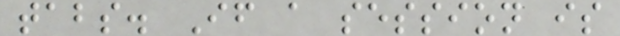tabs. If a session is
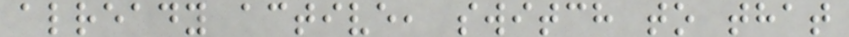already active, switch to that
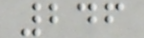246
